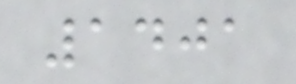1401
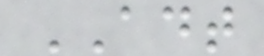ADT
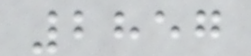2857
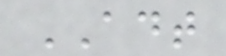ADT
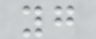yg
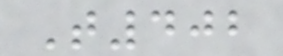T402
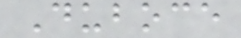Duboce
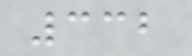332
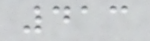413
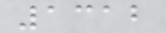1312
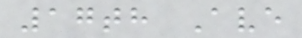17th Ave
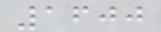1600
